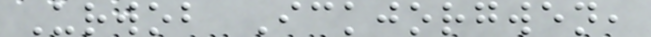Urwob Ickjorgwen,
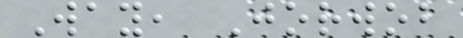Way, Jorwob
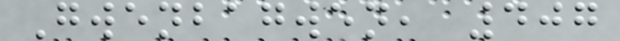Gwenbagwen, 407
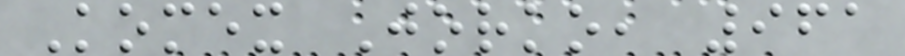Komex Jorko, 961
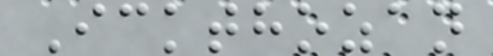Ickthozan
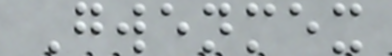Gwenmex
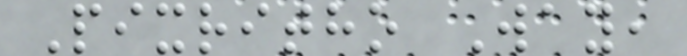Pixritho Way,
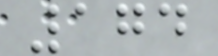174
